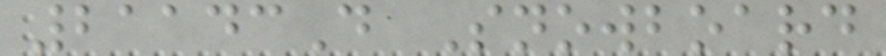21143D Snowboard
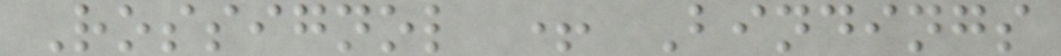Rossignol + Bindings
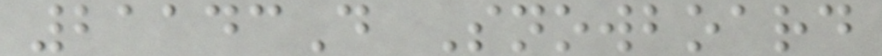21143D Snowboard
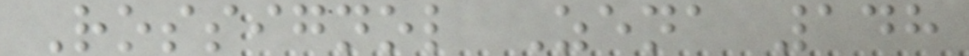Rossignol Zena 148
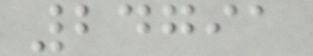24791
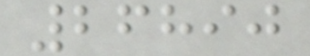26890
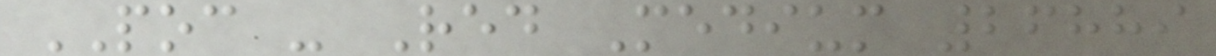POC - Red Medium 26889
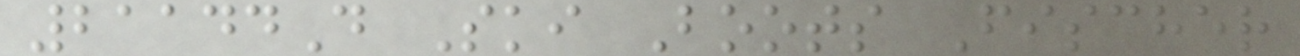21144D Ski Boots Fischer
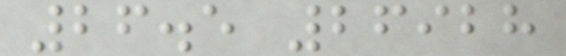26.5 26928
